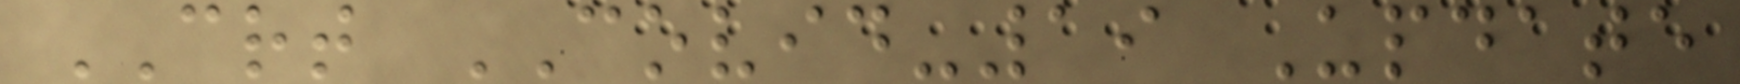CRT COVID-19 Update
